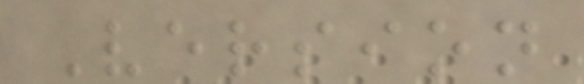Version
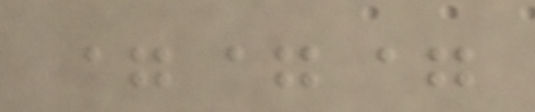===
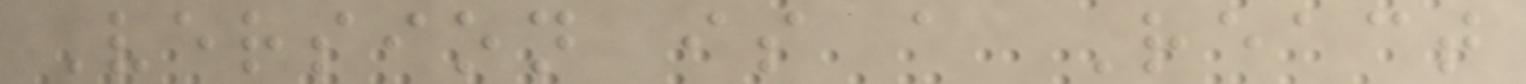Version is a React
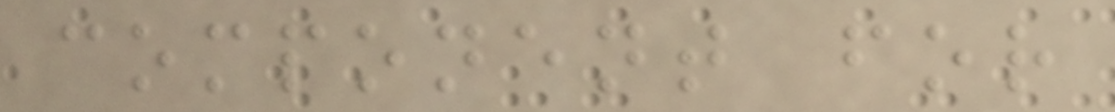component for
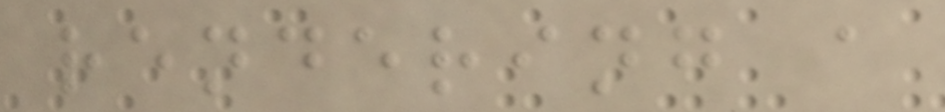rendering a
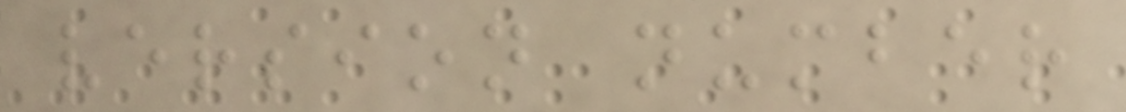version number
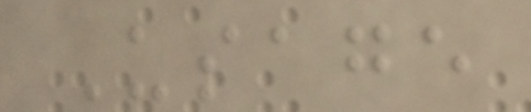Usage
